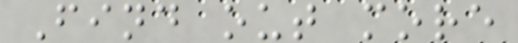Find out more
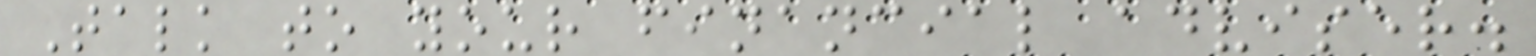Talk to your financial adviser.
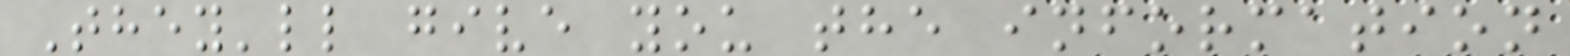They'll give you the information
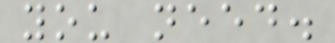you need.
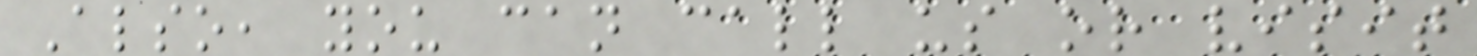Also, you can call us or visit
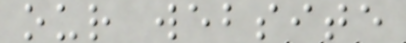our website
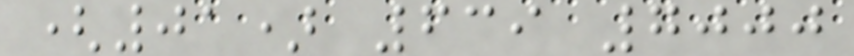(01) 639 7000
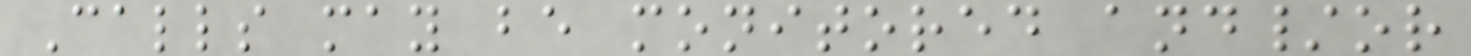Calls may be monitored and/or
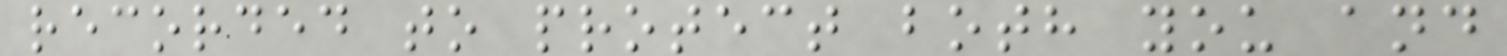recorded to protect both you and
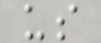us
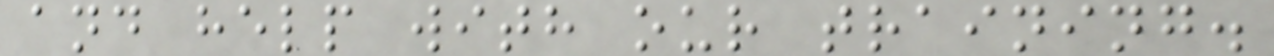and help with our training.
